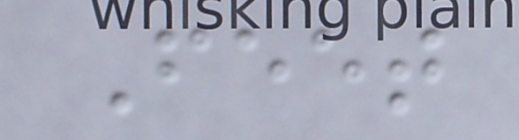Feet
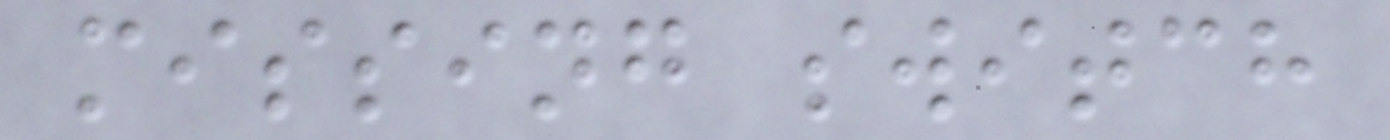missing switch
